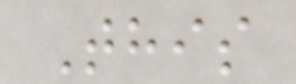This
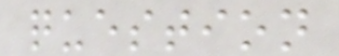question
